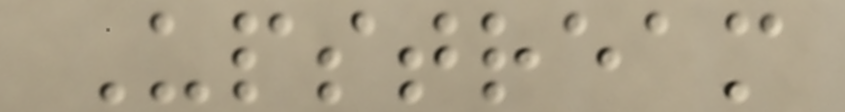Upstream
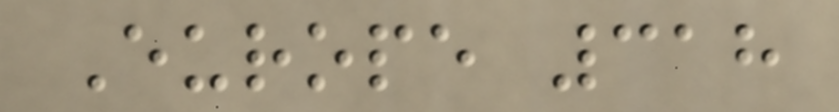Europe 318
